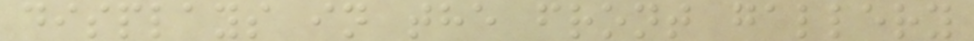displays in the front gallery
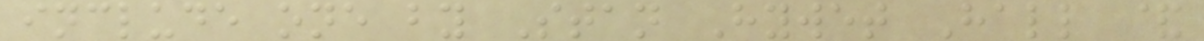include one by Stan Hywet Hall &
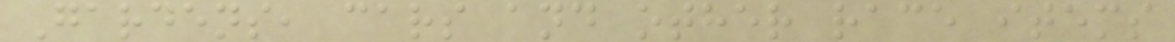Gardens, cars and other race items
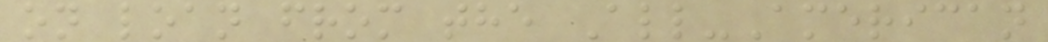on loan from the All-American
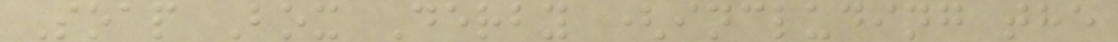Soap Box Derby (including the
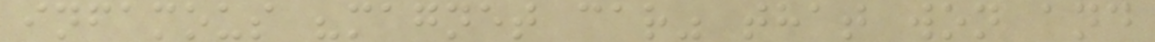infamous "magnet car" that won and
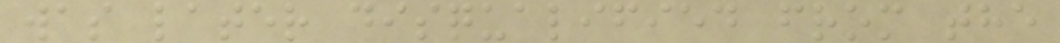was later disqualified from the
